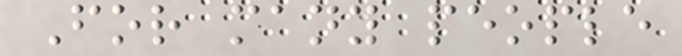For many people
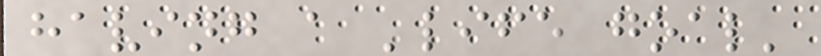having a 'life goal'
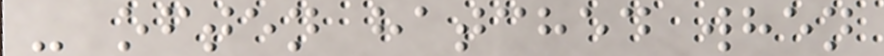- often hatched when
